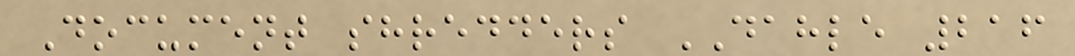Document shredders DAHLE 216
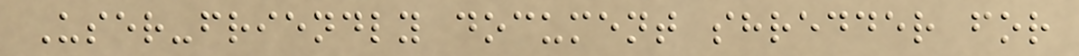User-friendly document shredder for
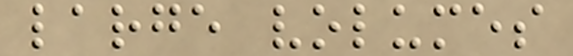large volumes
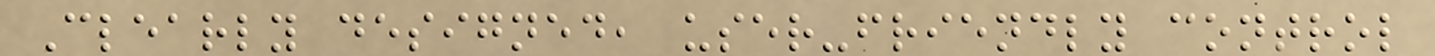Clearly designed, user-friendly control
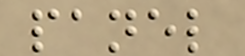panel
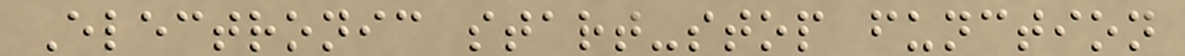Electronic start-stop function
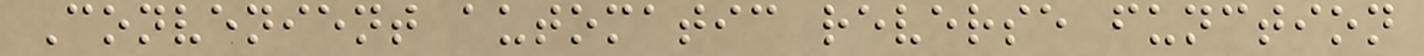Convenient automatic reverse function
